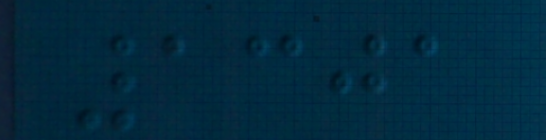1301
